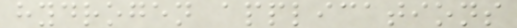hydrogen applications
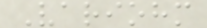Variohm
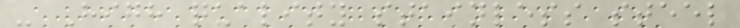- High quality stainless steel
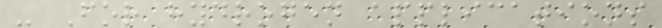- For hydrogen applications
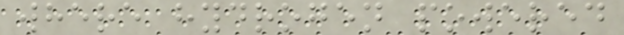where hydrogen powered
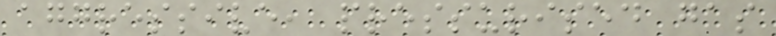aggressive, pressurised gas
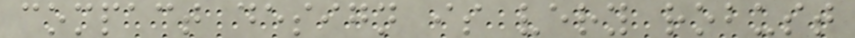compact design is very robust
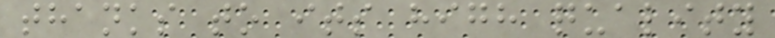thanks to its high quality
